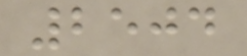2504
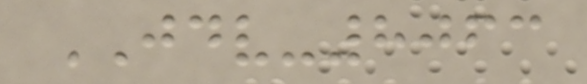JDV-8063
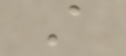A
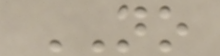NO
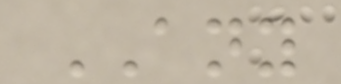ANY
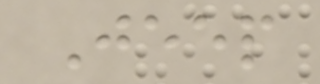Jeep
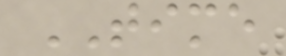TIME
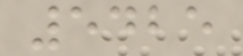5425
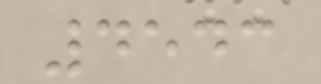4543
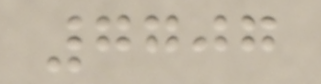7707
